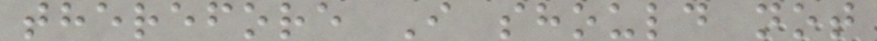therefore I should not
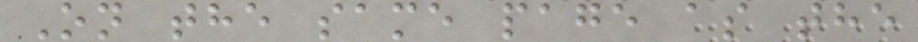On the same page as the
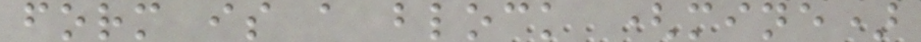form is a block (mine)
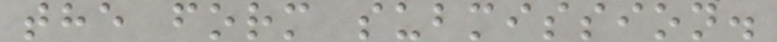the form submission.
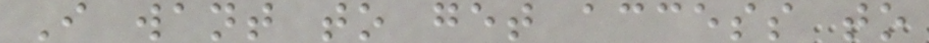I want to get access to
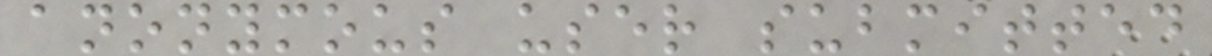anonymous user submitted
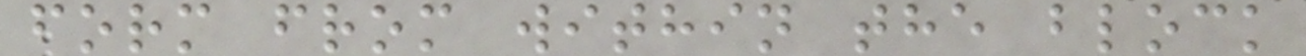form from within the block
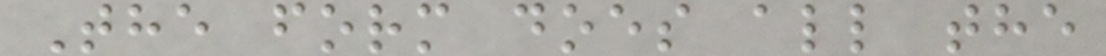The form does all the
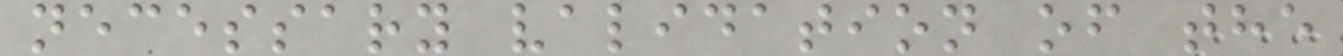necessary validation of the
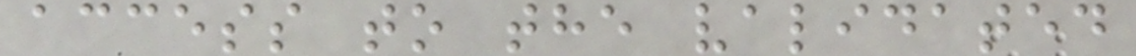access to the validated
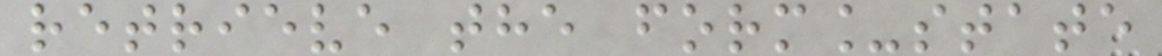retrieve the form_state
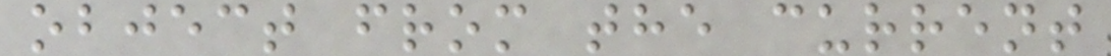object from the current
